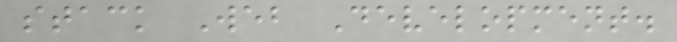stack Web Development.
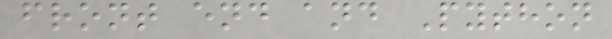front end and Python
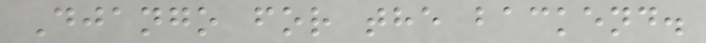Django for the backend.
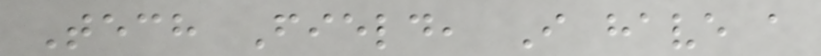Tech Field, I have a
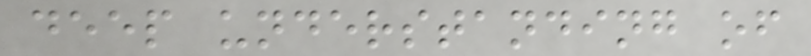deep understanding of
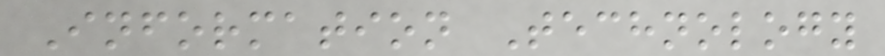Information Technology
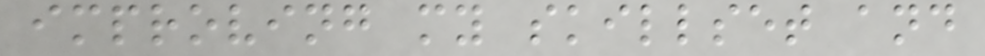improving my skillset and
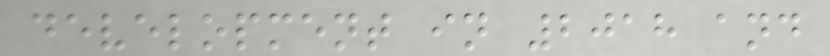development in 2018 and
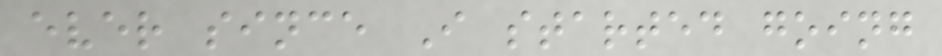ever since I started going
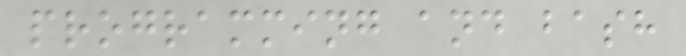programming and bash
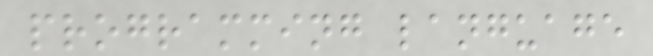programming language
